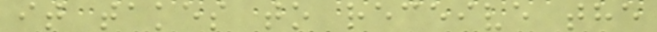it takes to receive the
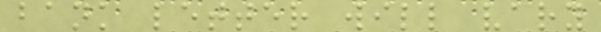bank letter will vary
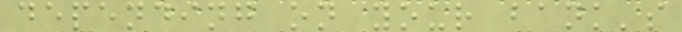depending on your bank's
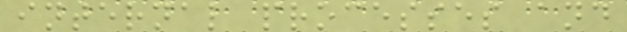internal processes and
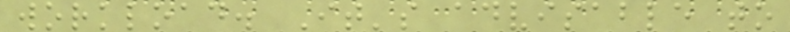workload. It's advisable to
